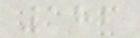186
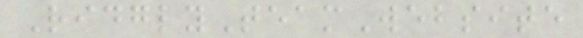RidglyTeamWebsite
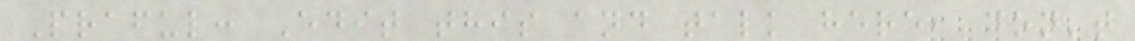Praful: Edit this and talk here, don't
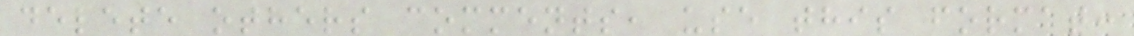delete others comments, use this format:
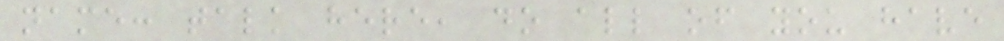name: talk here, do all of you have
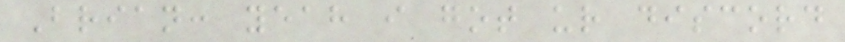Brian: yeah i got ur discord
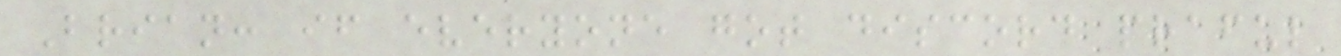Brian: if everyone got discord praful
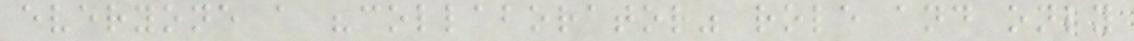everyone a "collaborator" role and only
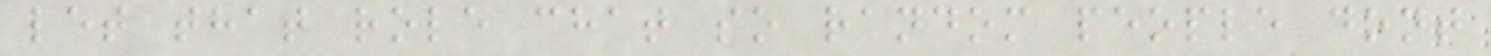let that role chat so random people dont
